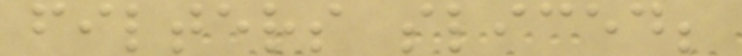filters sliced;
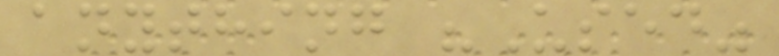anything "Used"
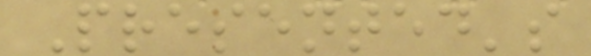Presented's
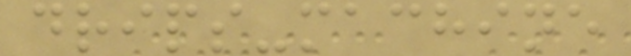drips-machine
